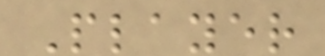Player
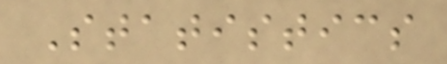Statistics
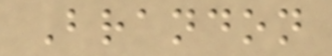Brandon
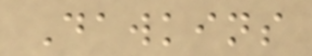Dawkins
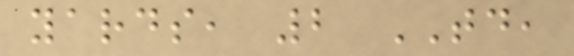yards, 2 TD,
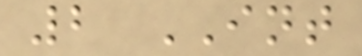2 INT
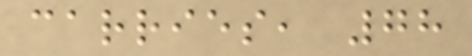carries, 78
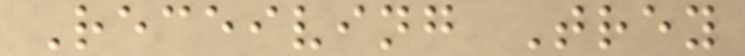Receiving Trey
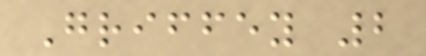Griffey 2
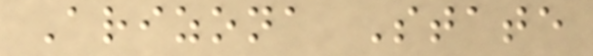Arizona State
